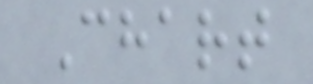Chart
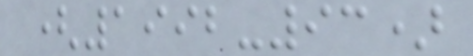(1992-93)
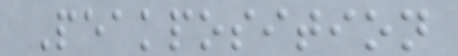Peakposition
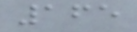165
